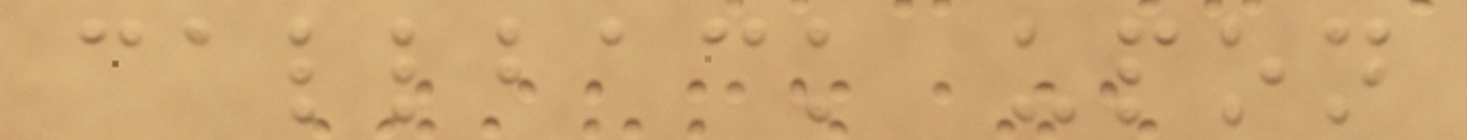callback upon
